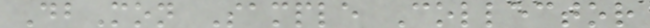DbMon Sample Collector
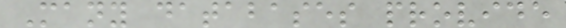Many databases provide
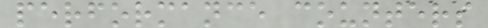performance counters
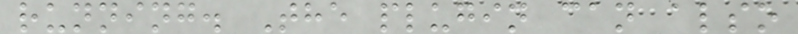running. The plugin can also
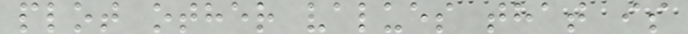plot other values that is
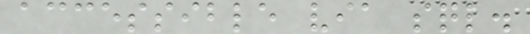accessible via sql.
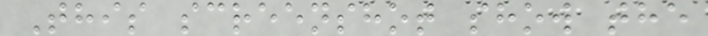This screenshot show the
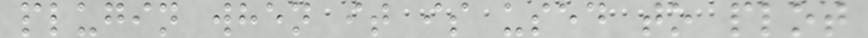plugin when it is used to plot
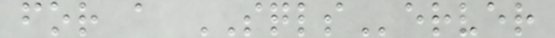for a SQLServer
